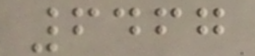6467
